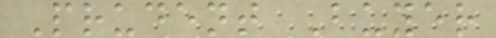Prudent Buyer
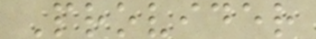Provider
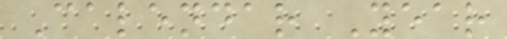Calendar Year
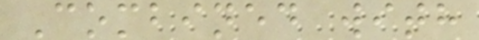Combined with
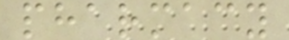pharmacy
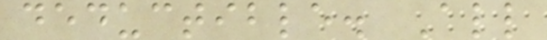deductible. All
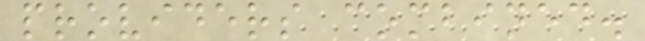providers combined.
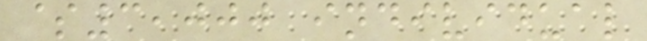$3,000 individual
